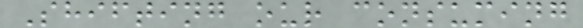Shifting our consuming
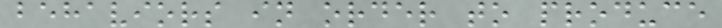behaviors in order to produce
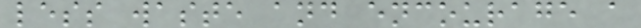less waste and encourage a
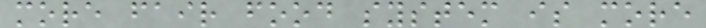more fair food system is more
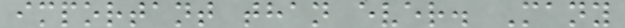important than ever. Many
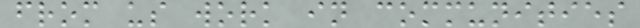from us work in communities
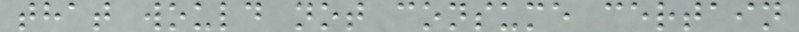that would not consume certain
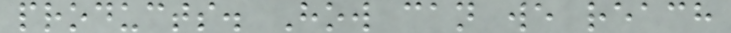products. How can we reach
